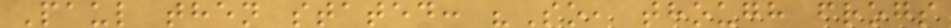Paul then stated: "So, though frogs
